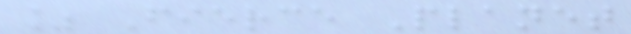% Fierce Planet
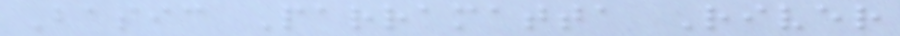Basic Parramatta River
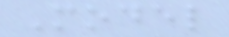Model
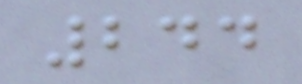244
